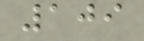109
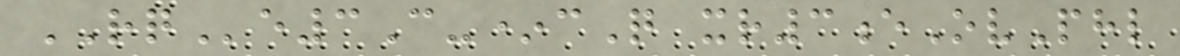RQe3C-*cQ xr3eOvPhl
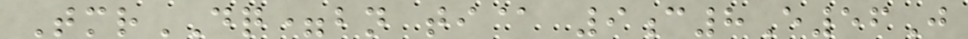TmrDQ=bn ti@ 9c8E56J
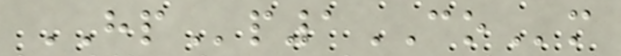HPp1COm
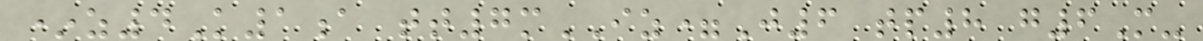*z4K1a tt7mIZ=J6 tp8 g6M-
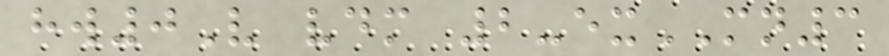hw0V vdm 2-exMN3
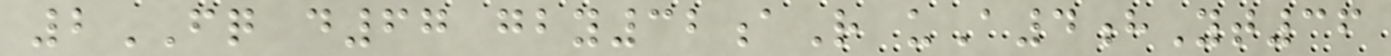2FQ d67 gby32aR uA4hYt36
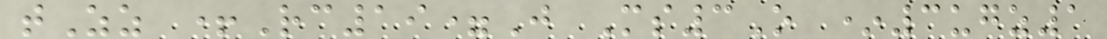tZz +Rc19=J Ms3O *3ugz1
